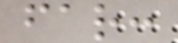far:
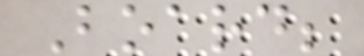Board;
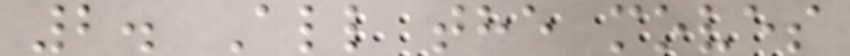2. All the moves
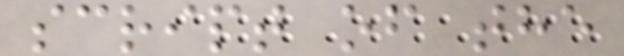script of the
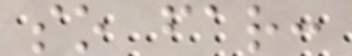so far:
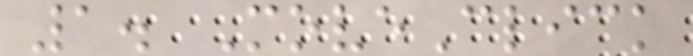1. MoveClick
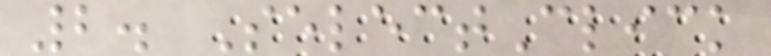2. SelectClick
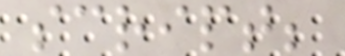script;
